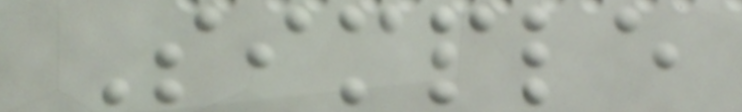Simple
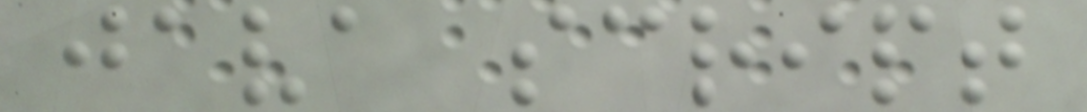java script
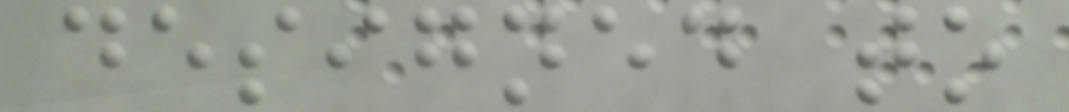designed to
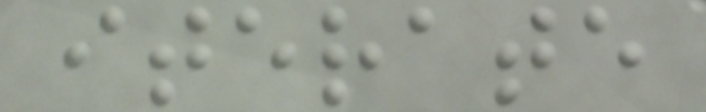iterate
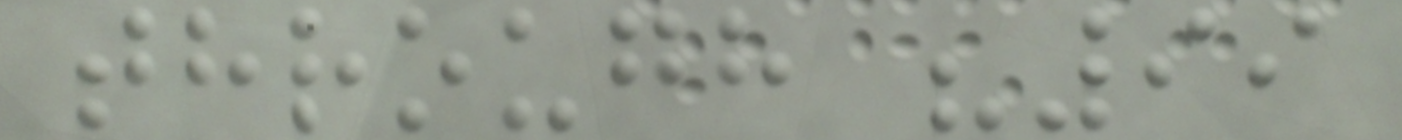through "99
